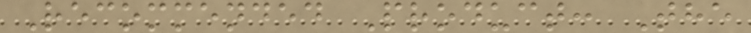Recommended Product: The
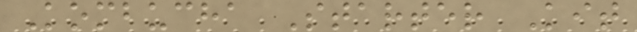Kombucha Starter Kit
